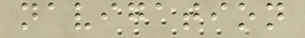navigation
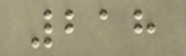218
